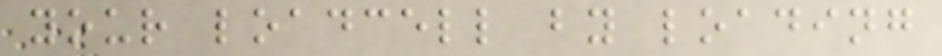your loadcell by loading
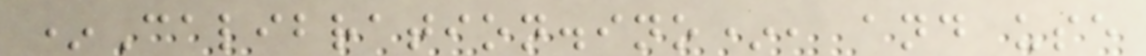*Calibration.ino*, and use
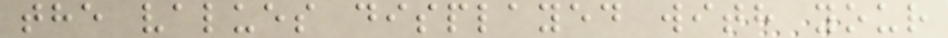the values displayed with your
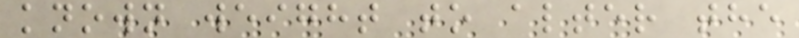known weight to alter the
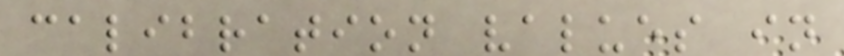calibration values in
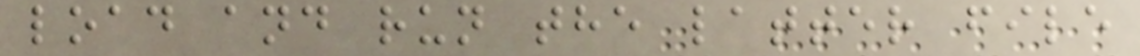load and run the latter file
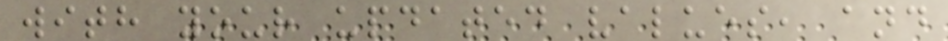with your updated values, and
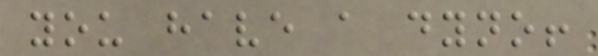you have a dyno!
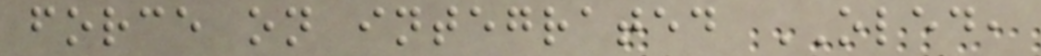force on integrated OLED,
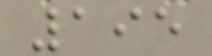195
